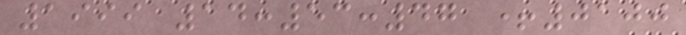1999 14:53:47 +0100
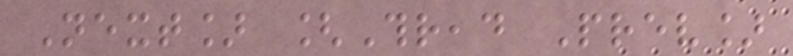Next] [Thread Prev]
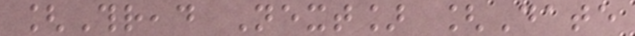[Thread Next] [Date
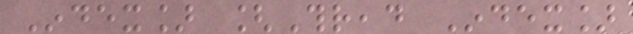Index] [Thread Index]
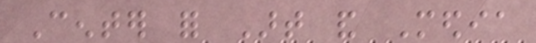Center for Art and Media
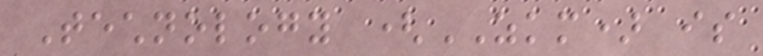Technology (ZKM) is
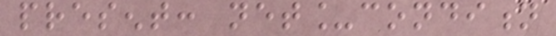present: net_condition
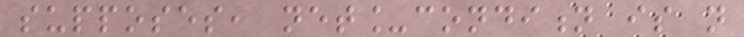supposes, net_condition is not
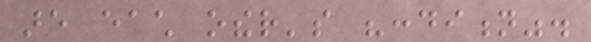are each other's "condition".
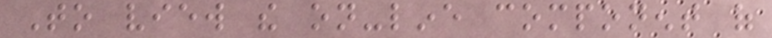To view the on-line component of
